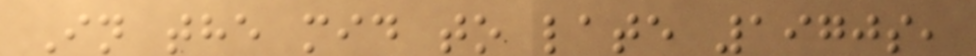In the mid to late 1970s,
